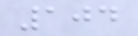104
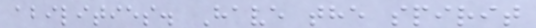abilities. Have the spirit
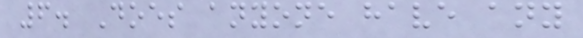6. Does anyone have any
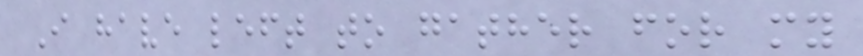I have left to gather for my
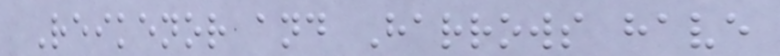Reikenor and Harrows have
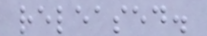released.
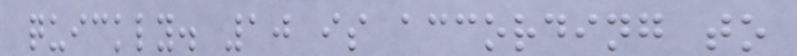quickly. 10 is according to
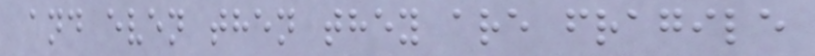and even then they are fragile
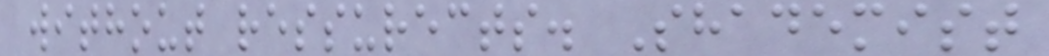without ressurects. Shademist
